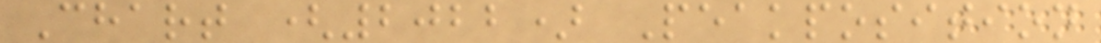Chart (2022) Peakposition
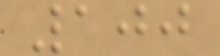100
